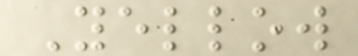Yellow
